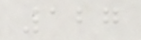127
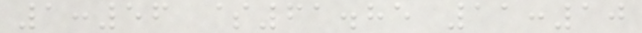1:56 $61.85 11:10
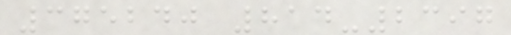375240 814-2397
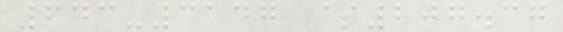643-3147 $207.37
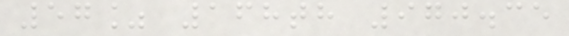57% 168th 970.35
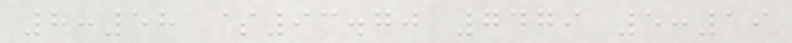8:58 $93.70 7479 5:19
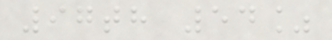97th 54%
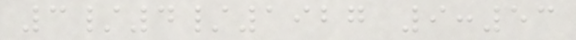3/4/1927 9:53
